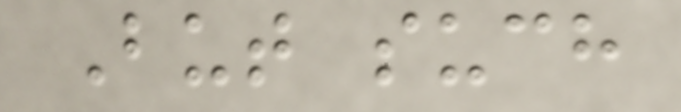But such
